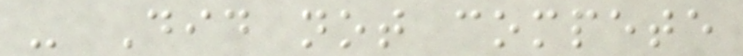- Did not compete
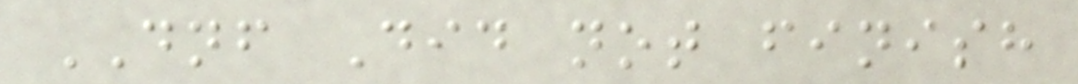DNF Did not finish
